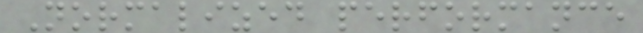Normalized performance
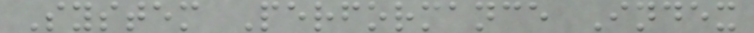System Performance Index
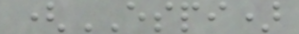(ESPI)
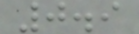0.9
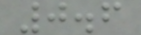0.6
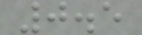0.5
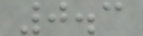0.3
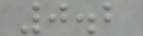0.2
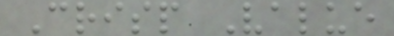Crisp Value
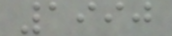1990
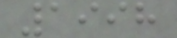1998
